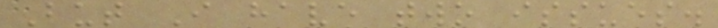But I have two issues.
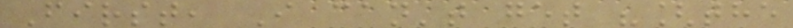First, I can't get "[the
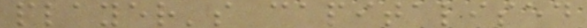player's capitalised
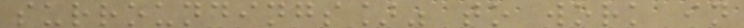surroundings]" to work in
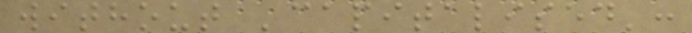without 'capitalised':
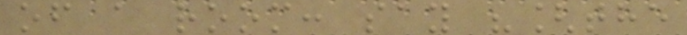of a room: say "[the
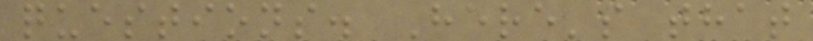questions. Here's that
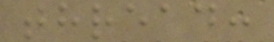thread:
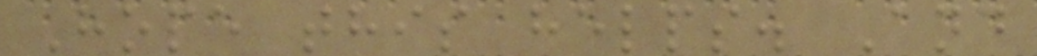Hope this helps. And
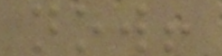now!
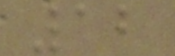12
